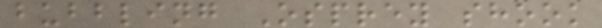bubbling Osprey shook
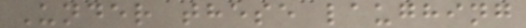Under these laughing
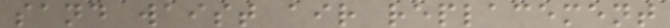sand waist air replacement
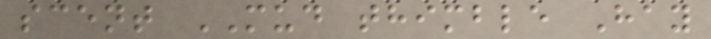scent MUD thimble Hay
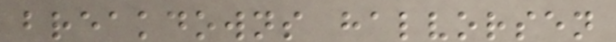breakdowns halvorsen
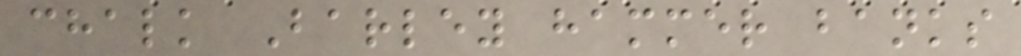chalk Barley hammer banks
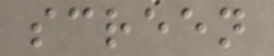screen
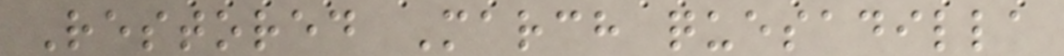Restored March quesadilla
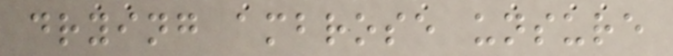drying ambrose unsure
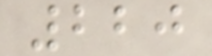220
